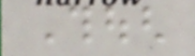Though
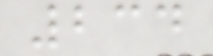234
